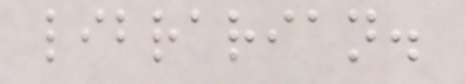librarian.
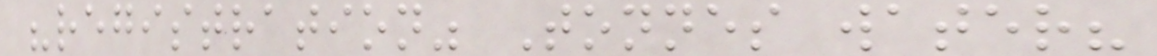"registration" Tonnes water?
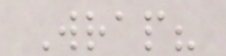Wrap?
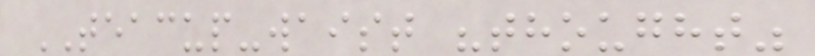TEACUP-waist "thought"
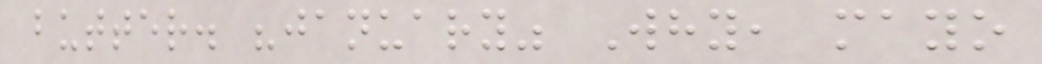butter. "january" Why, mayo
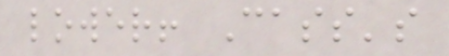lower! Cass's
